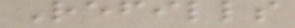Refills
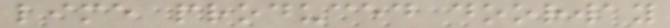lime produced doorway
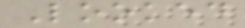Looked
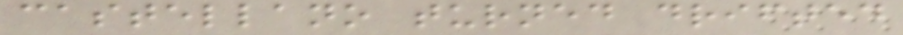castellano turned drifted
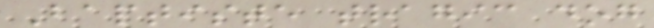Baptiste tragic dog
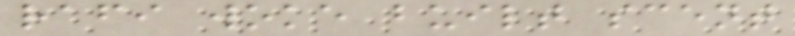rafi woke built scent
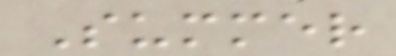Summer
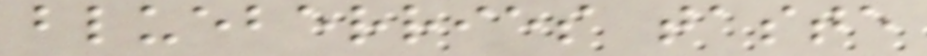blueberries taste
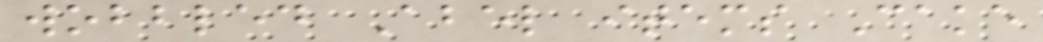wobbled Abel items Cake
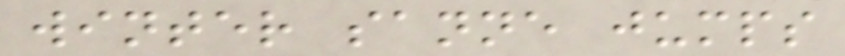winter sanne jumps
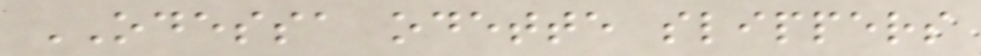ODESSA odette slippers
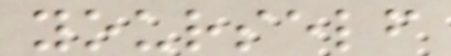yourself
